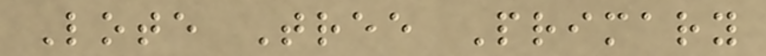Lote Tree Primary
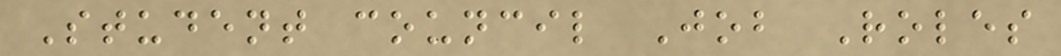Student council Job Roles
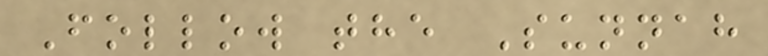Follow the Sunnah
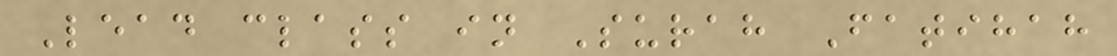Lead class in Surah Fatihah
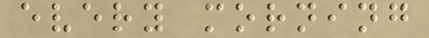every morning
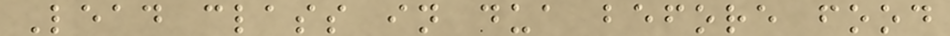Lead class in dua before food
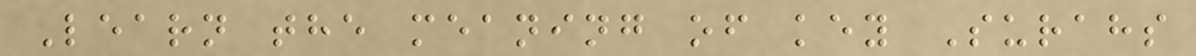Learn the meaning of key Surahs
